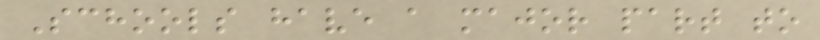Schools have a major part to
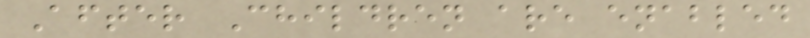After Children are enabled
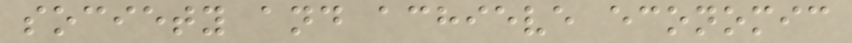society and achieve economic
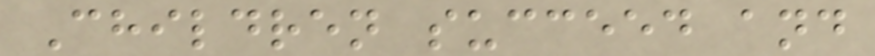Children succeed and
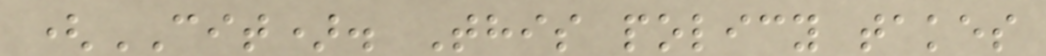(CIT). This policy takes
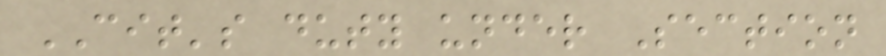CIT's duty under Section
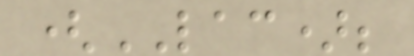(LAC);
